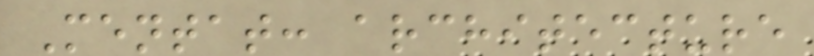Mentat: architecture
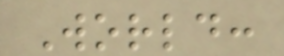World:
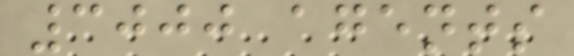3000 agents
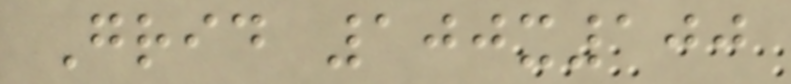Grid 100x100
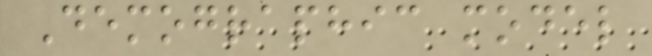Demographic model
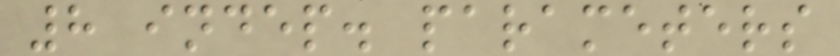8 indep. parameters
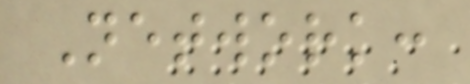Network:
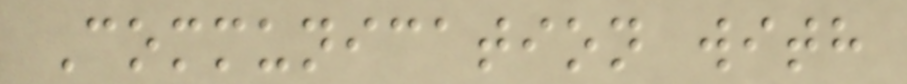Communication with
